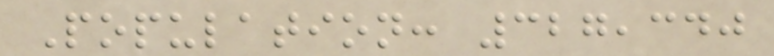Population: 327,340
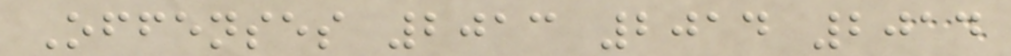Offenses 2013 2014 2014
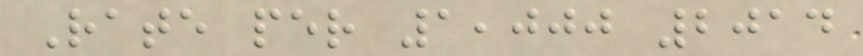Rate per 1,000 2014
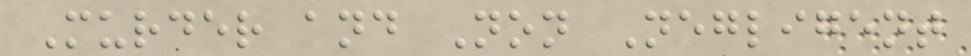Murder and Non Negligent
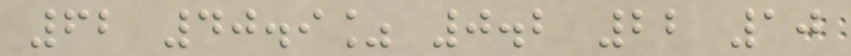62 40.9% 0.2 22 10
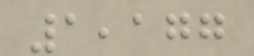1,177
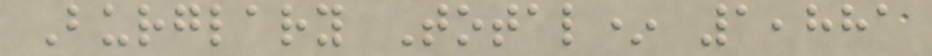Burglary Total* 1,881
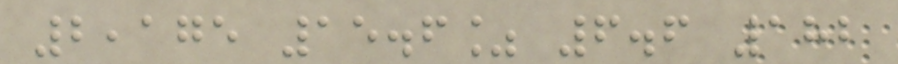2,175 15.6% 6.6 182
